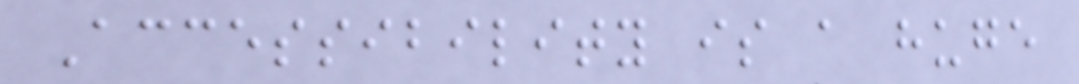Accessibility is a huge
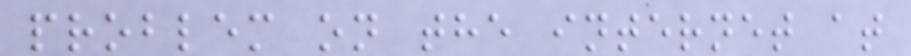problem on the internet at
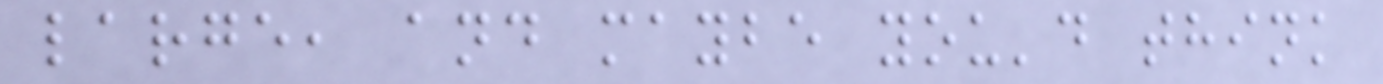large, and maybe you'd think
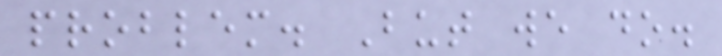problem. But we do.
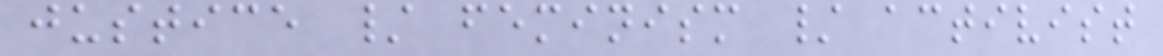justice / feminism / activist
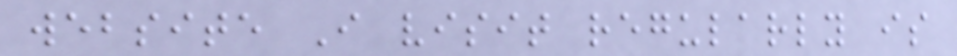website I visit regularly is
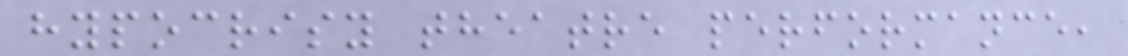hypocrisy theatre performance,
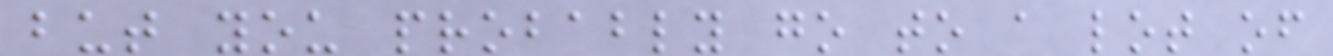but you probably go to a lot of
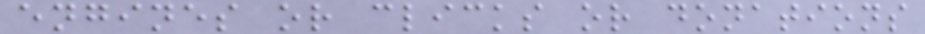engines or clicks or donations
